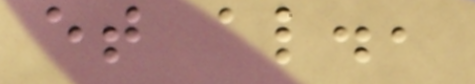et al.,
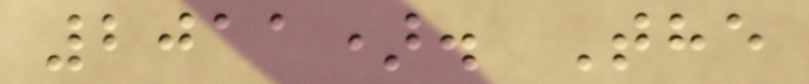2011). The
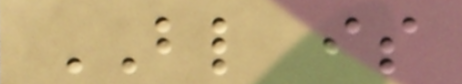BL is
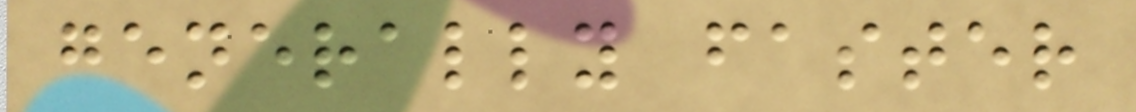generally faster
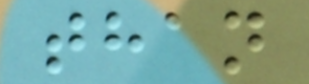than
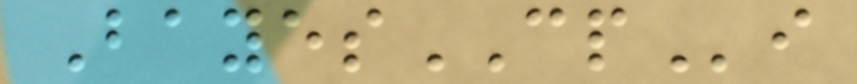BayesCPi
